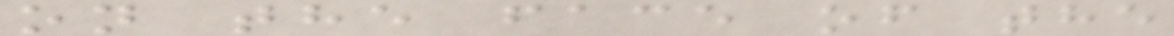on the face of the
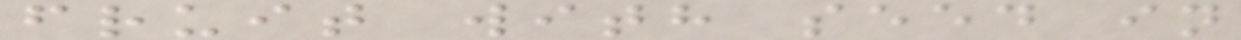fruit with seed in
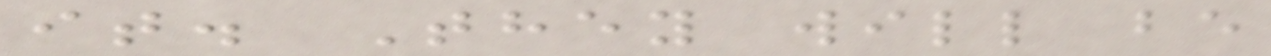it. They will be
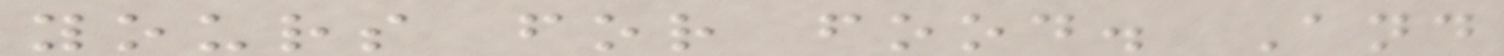yours for food. And
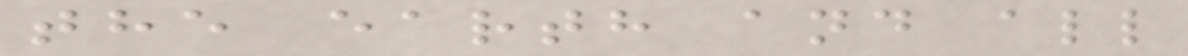the earth and all
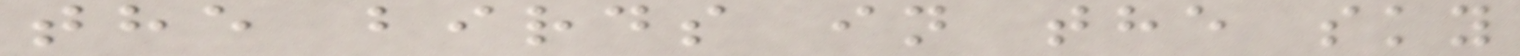the birds in the sky
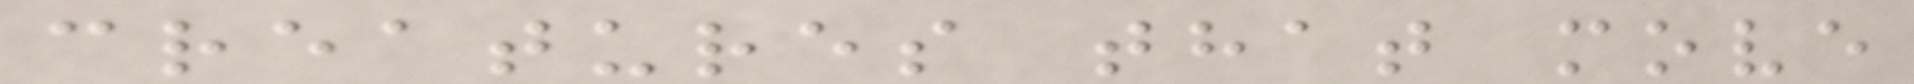creatures that move
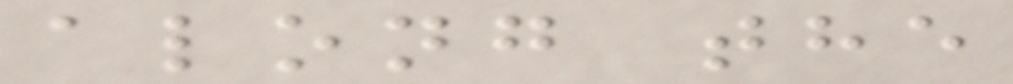along the
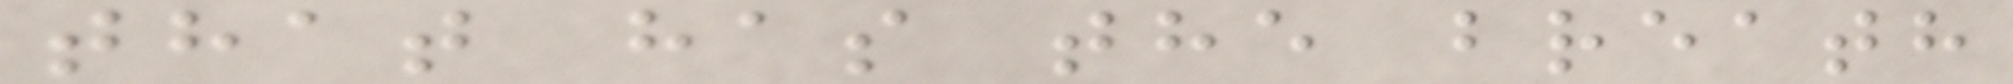that has the breath
